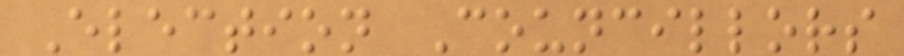Election Councillors
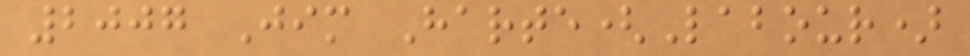2007 Jim Harte(Labour)
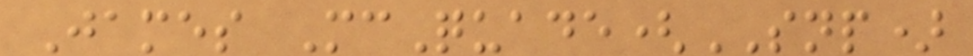James McQuade(SNP)
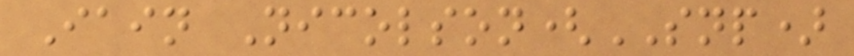Iain Nicolson(SNP)
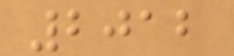2012
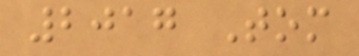2017 Tom
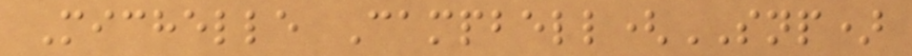Michelle Campbell(SNP)
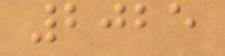2025
